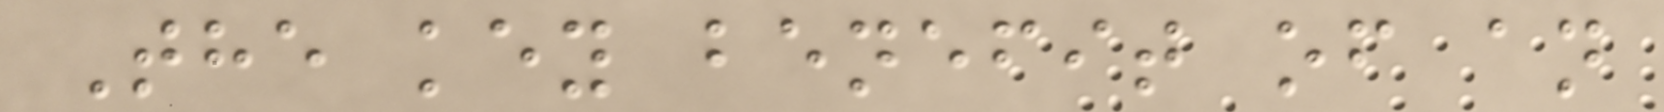The key benefit of an
